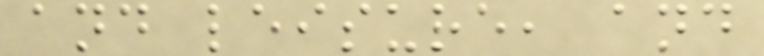and leisure, and
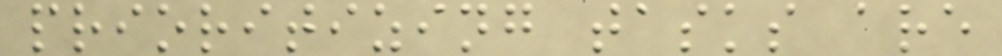prioritizing tasks are
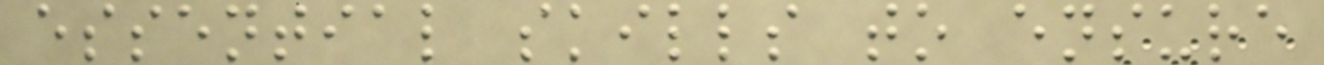essential skills to ensure
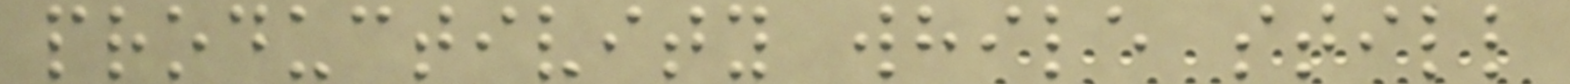productivity while still
